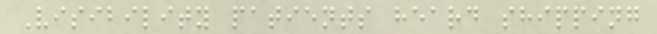Visibility patients heard shipping
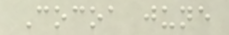Cocoa june
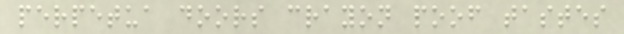perpetua doors crayon poof tastes
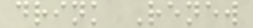drink Renew
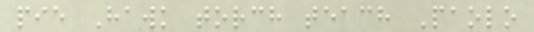pie Hawk torch teach Paolo
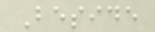Beside
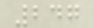247
